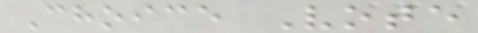Choice Vote
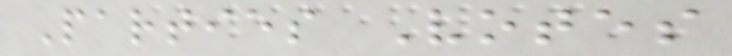Parties Votes
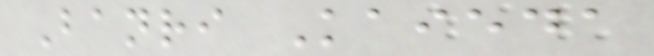Banri Kaieda
